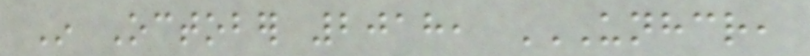In October 2018, UNHCR,
